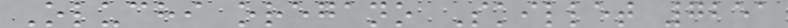Oluchi oregano Skillet 7251
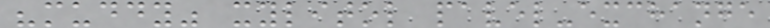"muddy" xylitol pavel-exchange
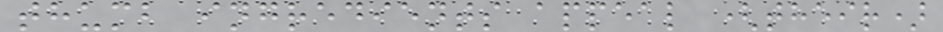thumb ingredients appeal (their)
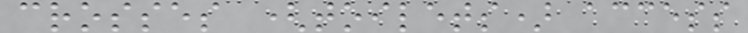crosses (toilets) access
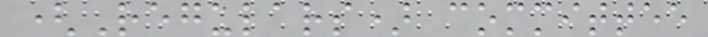(Regulars) committee
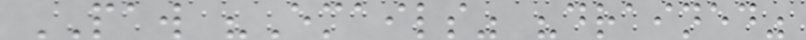PAW "Emails" "drained"
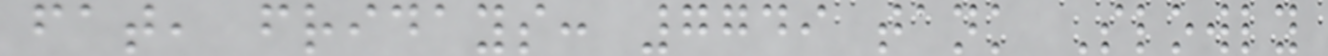fat, fridays: 7749 tank Slowly
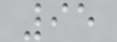95
